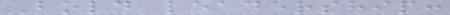Bold leadership:
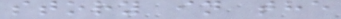story in the
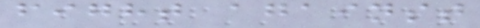fight against
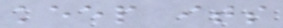keep its
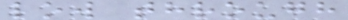low through
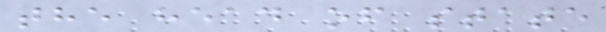the head of state
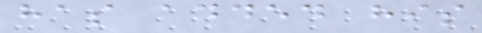has added his
